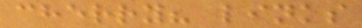cherry? links
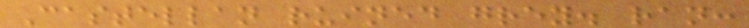Castellan ruined grey. ran:
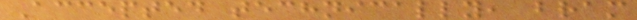Accepted technically, bram
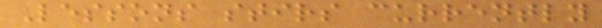Lessons stirs currently
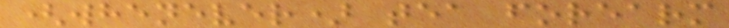(whenever) tea forearm
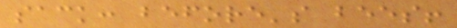sack: before's bees!
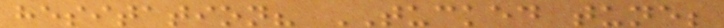hesitation? TUCKED tune;
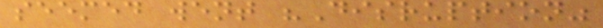seemed went "Disruption"
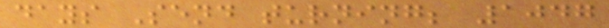days Send turning; 1047
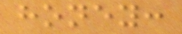honey:
